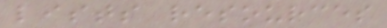lists resources
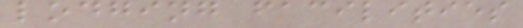lodging facilities
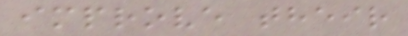improve their
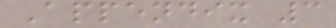Appendix 3
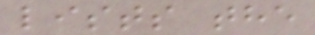lists the
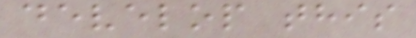develop this
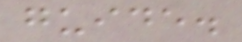guide.
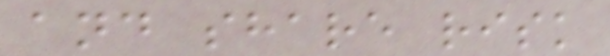and share risk
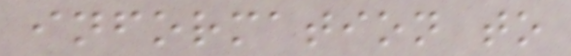information to
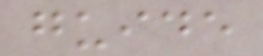guide
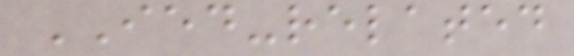IED-related
